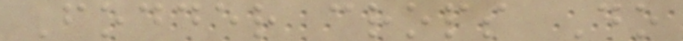Fodder crops Do
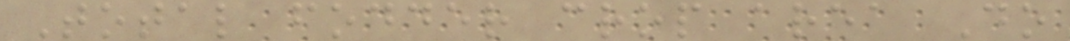Total fodder crop area Do
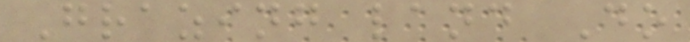Grazing land Do
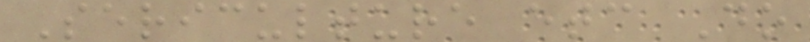Sericulture etc Do
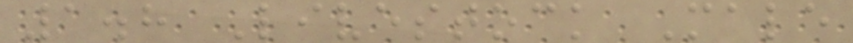1.8 Livestock Male
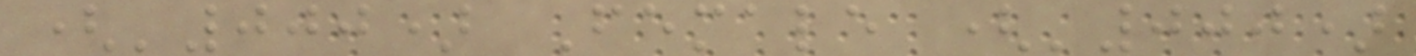('000) Female ('000)
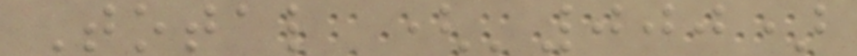Total ('000)
